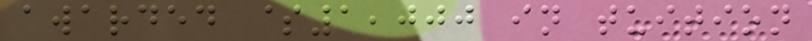awarded $1,000 in tuition
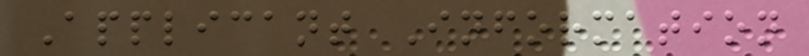Applicant Information
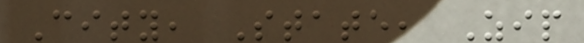City, State, Zip
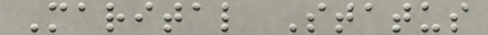Marital Status
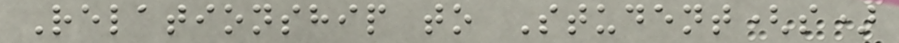Relationship to Student(s)
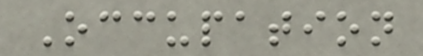Occupation
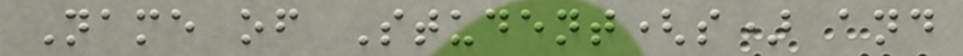Name of Student(s) and
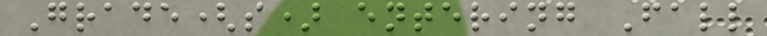Grade(s) entering Fall
